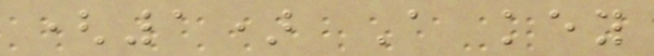(1) A key
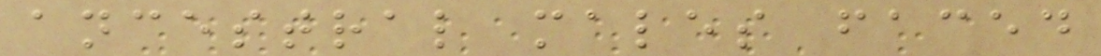ancestral males faced
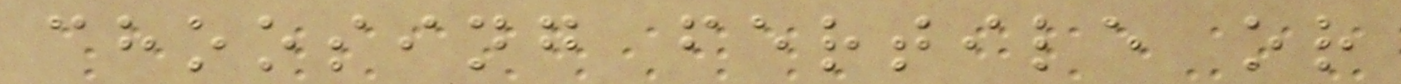choosing fertile or
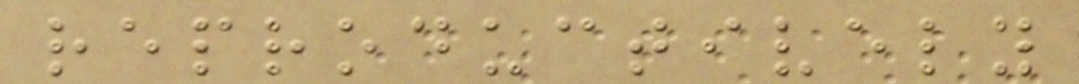reproductively
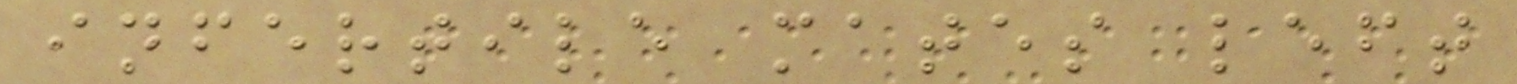infertile mates left
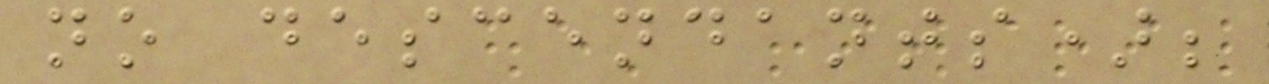no descendants);
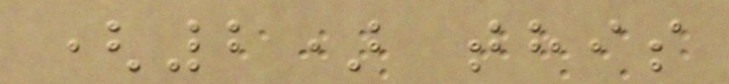(2) this
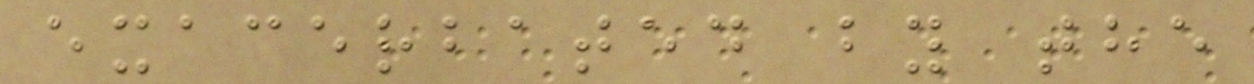exacerbated by the
